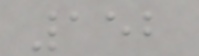152
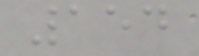154
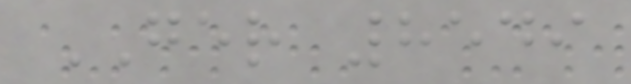GER 8549
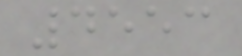4553
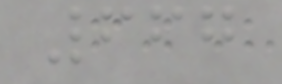667
